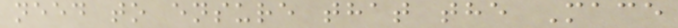need to ensure that the Mace
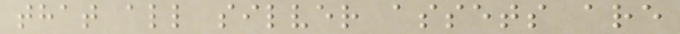that all silver assets are
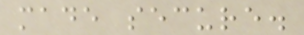made secure.
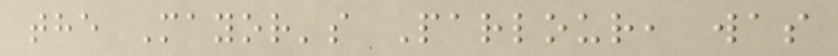the Mayor's Parlour, was
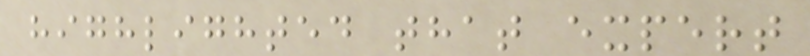highlighted that expert
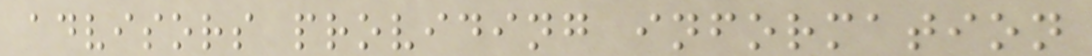advisors providing information
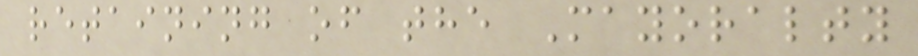retaining of the Mayoralty
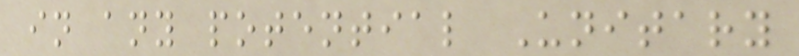in any potential Unitary
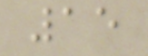15
